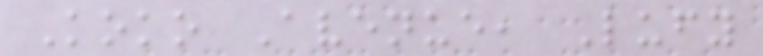Koko Avenue, Lufy
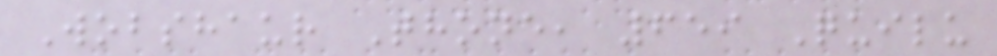Wobshaur Thone, 659 Quilu
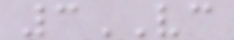3VC
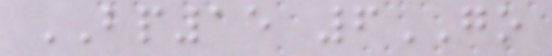BP15 6GO
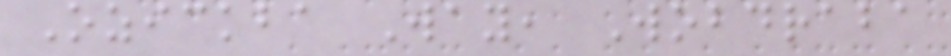Ozickba Way, Wobdraba
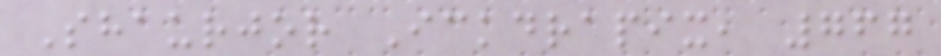Shaurjor Ickdrapix, 767
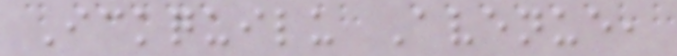Ickquilu Avenue,
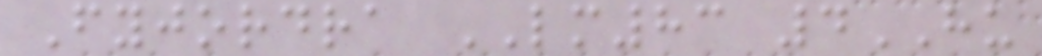Fyjordra LM83 4HU
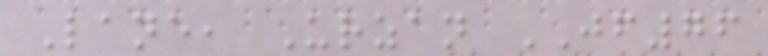Lane, Urzan JF76
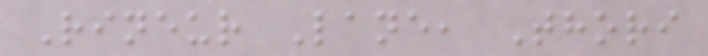Rineur Lane, Thori
